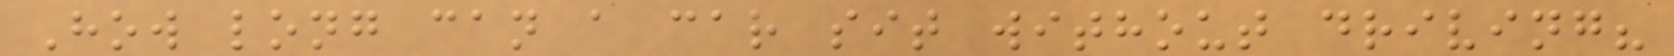How long can a car sit without driving?
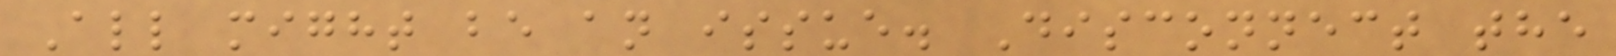All might be an issue. Disconnect the
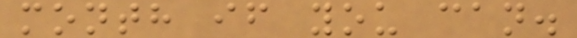month if you can.
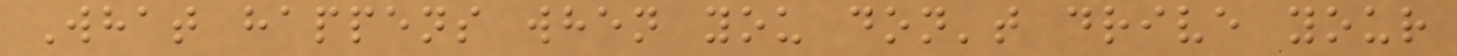What happens when you don't drive your
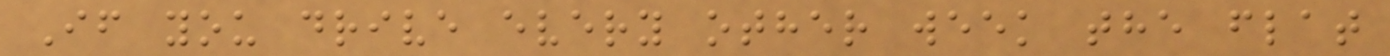If you drive every other week the flat
